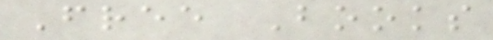Free Books
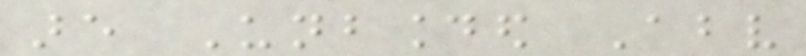are Unbounded Above
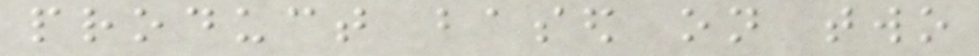product based on two
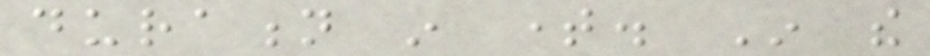duration in time. In the
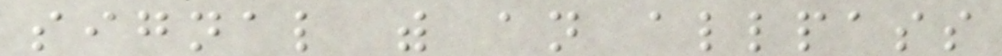signal with an allpass
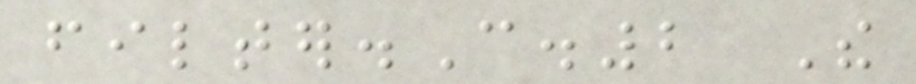filter.C.2 The
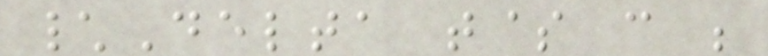\Delta t$ can be
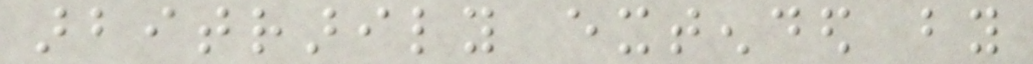arbitrarily extended by
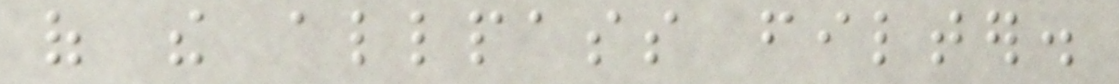of the allpass filter.
